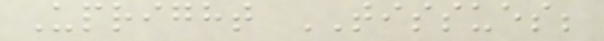Upright TISSUES;
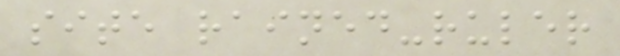site rained-ruler
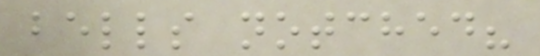bells notched?
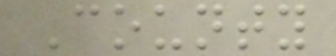County
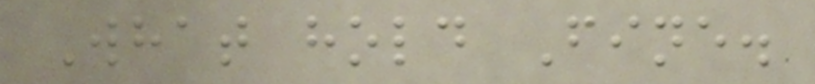What hold Fine.
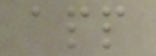app
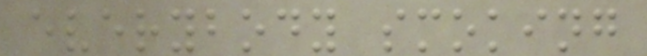everybody smoking
